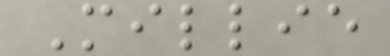Millie
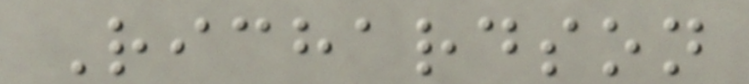Richardson
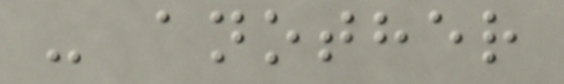- another
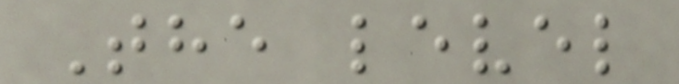The level
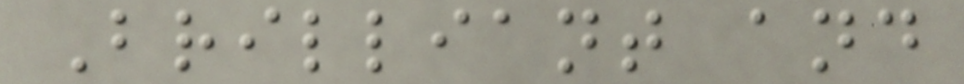Brilliant and
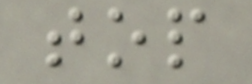top
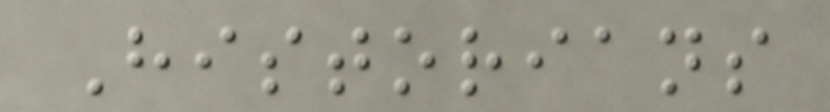Historians
